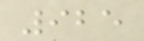925
